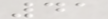41
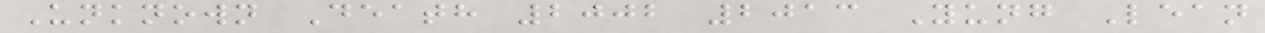Unknown Death 2002 2013 Yung Lean
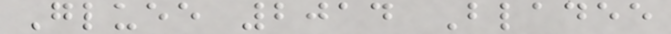Gluee 2014 Bladee
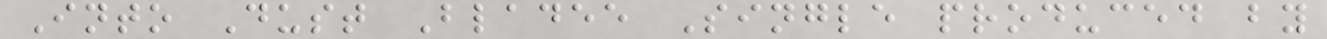Into Dust Bladee Single produced by
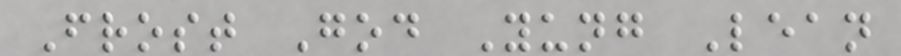Frost God Yung Lean
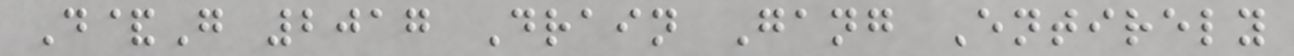D&G 2017 Drain Gang Entirely
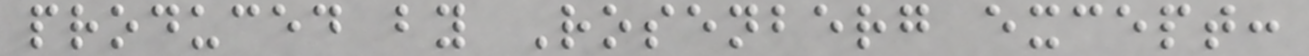produced by Rosenberg except:
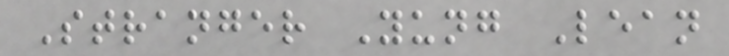Stranger Yung Lean
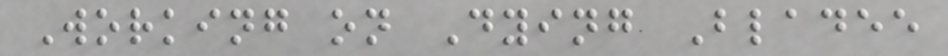Working on Dying Bladee
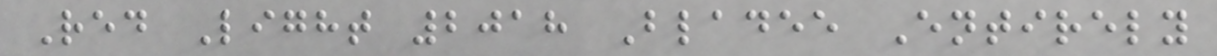Red Light 2018 Bladee Entirely
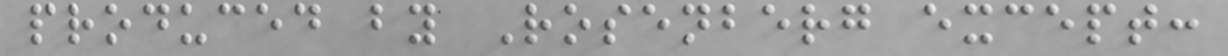produced by Rosenberg except:
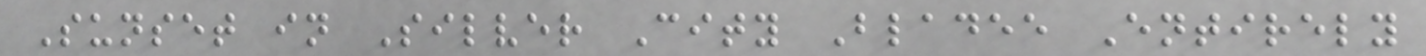Sunset in Silver City Bladee Entirely
